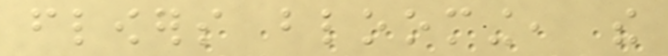flowers blooming, the
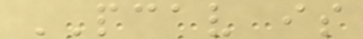PCAV is
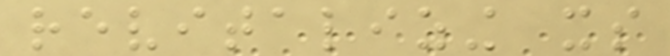revitalizing its
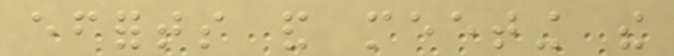efforts and meeting the
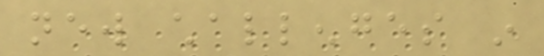new challenges in
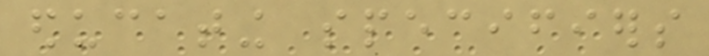educating specifiers
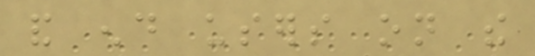and end users on the
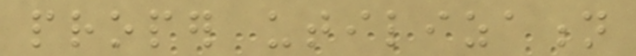proper utilization
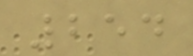254
